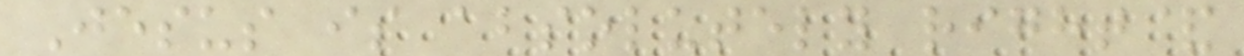Jesus is absolutely right&
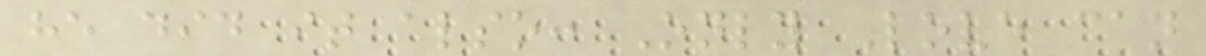he did it also: Only Love can
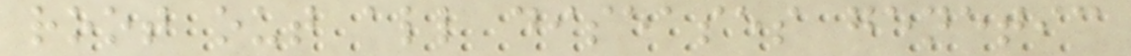root out all diseases genetic
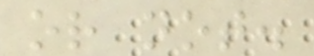or not.
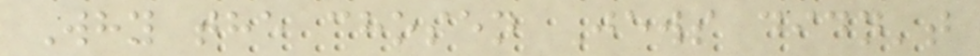Why the chosen Jews didn't
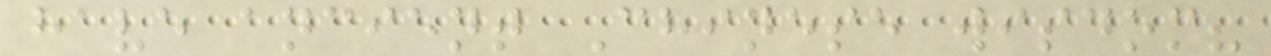have ancient Chinese wisdom?
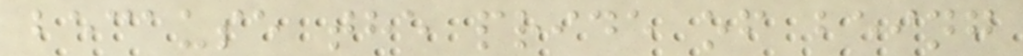because the pride of being
